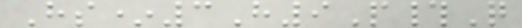Hs*3H9P#Q
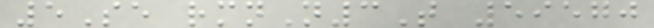5Se rmnN3T 59570
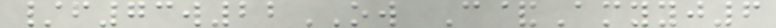/f73w22OW C&Amyyj6
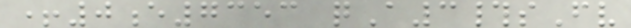+0e7353 qA3#sFv
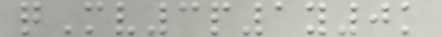qMv3p1y0k
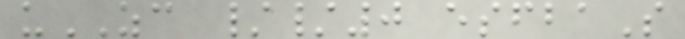uZC //0 esfbaS
